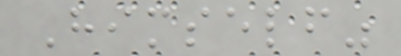Himself"
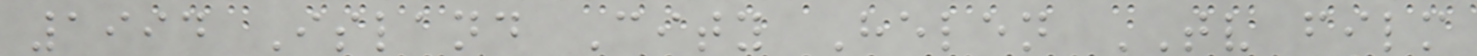1994 Island City Helen TV film
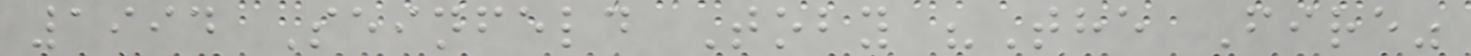1994 Seinfeld Toby "The Fire"
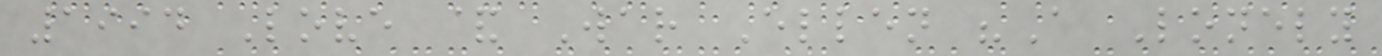1994 Love & War Ellen "A Lonely
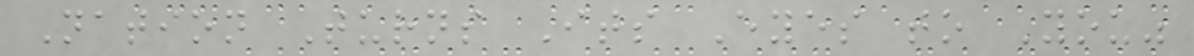Nation Turns Its Eyes to You"
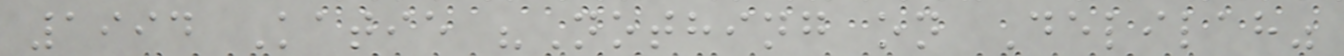1994 Katie "Nothing on Delilah"
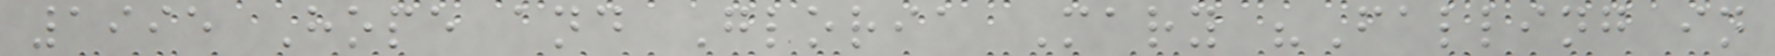1995 Hope and Gloria Mary "Falling in
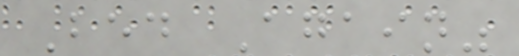Bed Again"
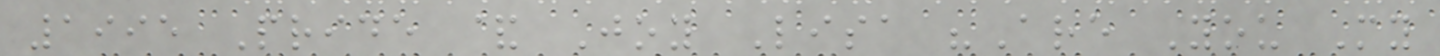1995 Pride & Joy Lisa "Are You My
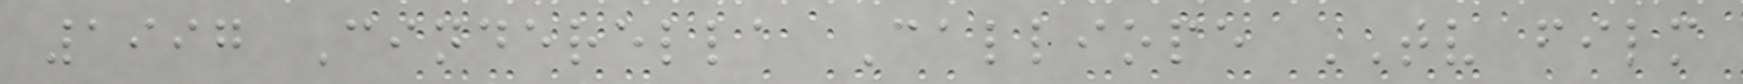1997 Cinderella Calliope TV film
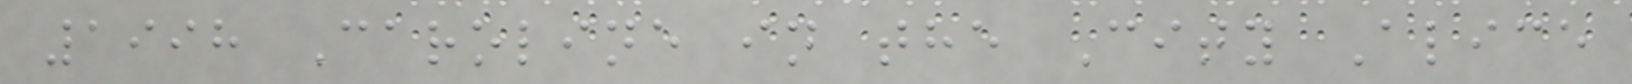1998 Caroline in the City Alice
